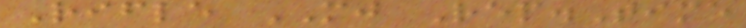Rifle MJ Rep.Time
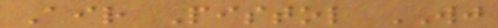Air Pistol WJ
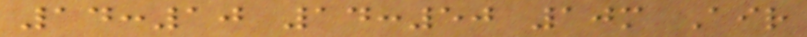14:10 14:50 10m Air
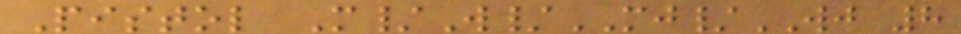Pistol M/W/MJ/WJ 8
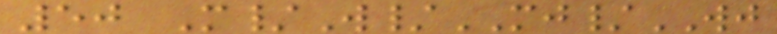50 M/W/MJ/WJ
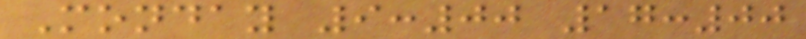Monday 9:00 17:00
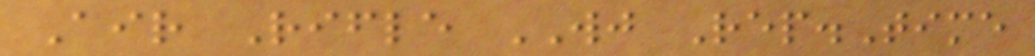Air Rifle WJ Rep.Time
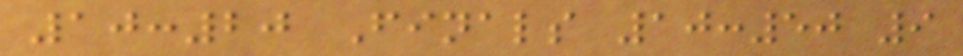10:20 Finals 10:50 9
